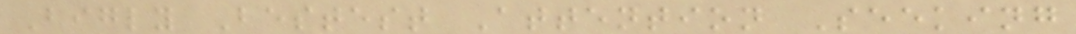Bigly Bestest Attention Seeking
